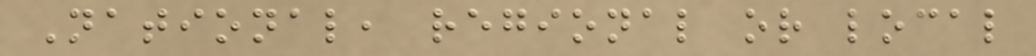National, regional or local
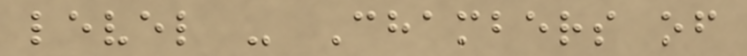level - Chambers of
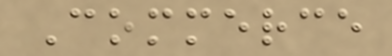Commerce
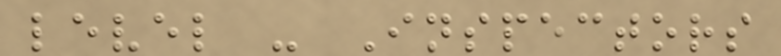level - Inspectors
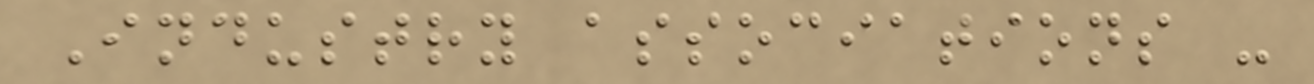Industry associations -
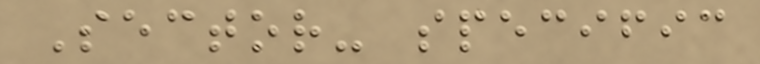Sector- specific
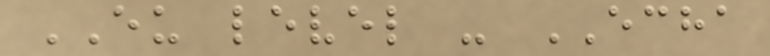EU level - ECHA
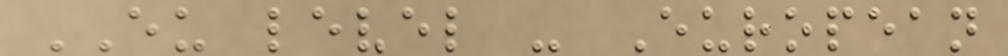EU level - European
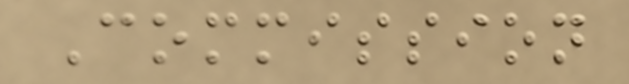Commission
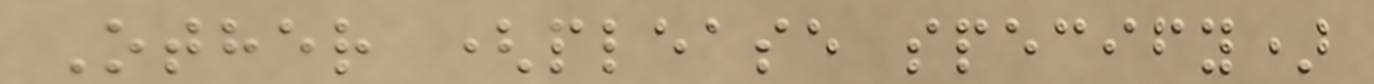Other (please specify)
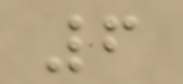6
